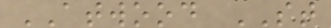ATWOOD ST
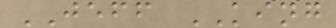JEFF KING
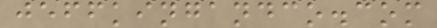jeffkingandco.com
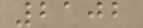2102
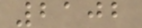2102
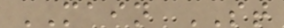MAIN ST
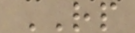RP
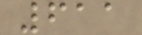611
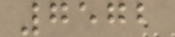7572
